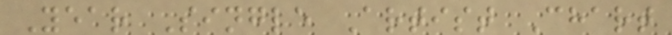Year Single Artist Chart
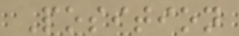Position
